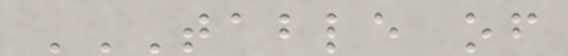TABLE OF
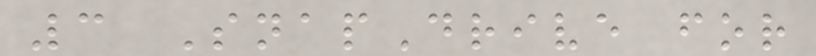3 SnapDrive for
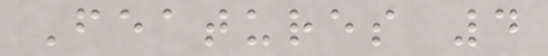Features 4
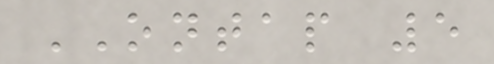ONTAP 5
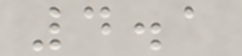4.1
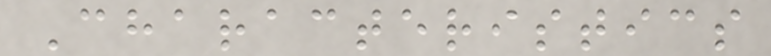Characteristics
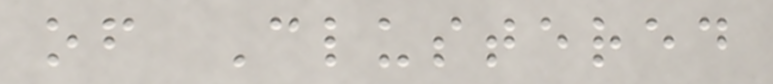of Clustered
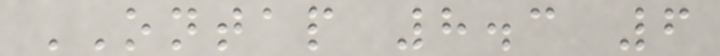ONTAP 8.3 6
